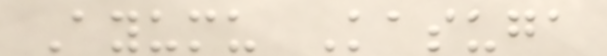Ayumu Kasuga
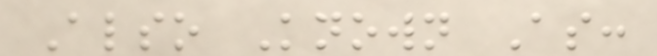Also Known As:
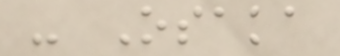- Osaka
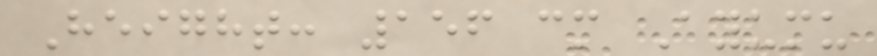Height: 156 cm Ayumu
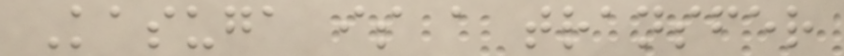Kasuga is a transfer
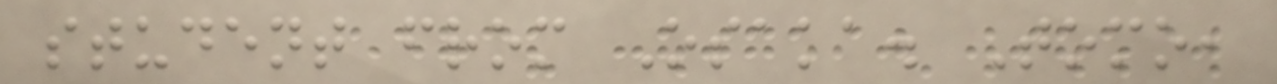student from Osaka. Tomo,
